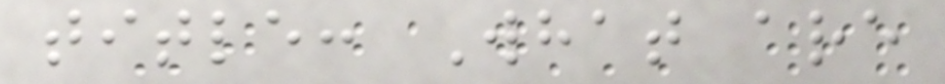title: What are
